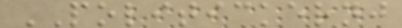POLITICKERNJ
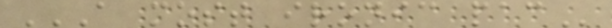A MOST IRONIC PAC
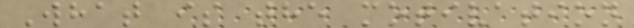What is the motivation
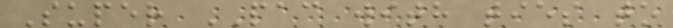Super PAC with ties to
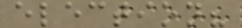election?
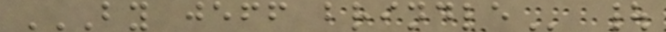BY JEFF BRINDLE |
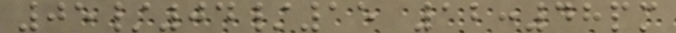05/04/15 12:48pm
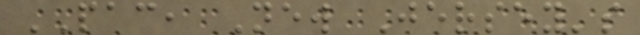PAC, New Jersey's
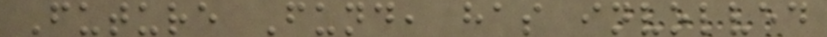Future Fund, has involved
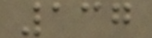137
